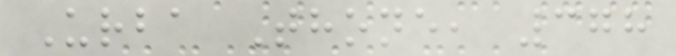Urba Thone, 378
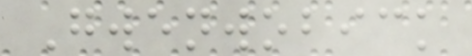Gwenwobick
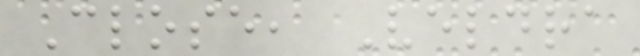Close, Veldra
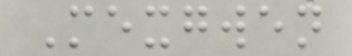Mexgwen
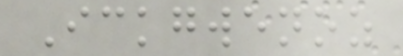Ickgwenoz
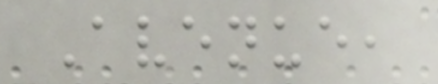Avenue,
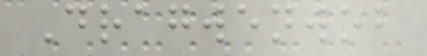Dragwenwob
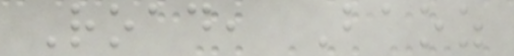Road, Baoz
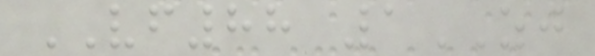VF88 1ZJ
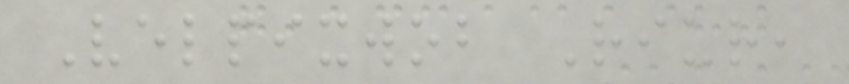Velpixwob Riur,
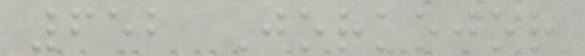652 Jorkojor
